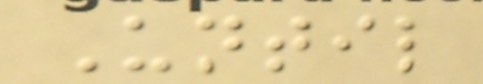Until
